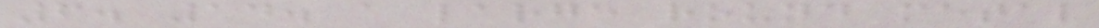6. 14. a large round metal
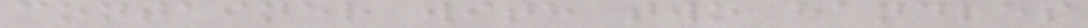container with two handles
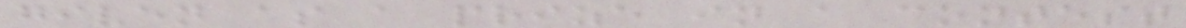given as a prize in a contest
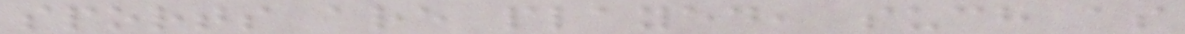sports are played, such as
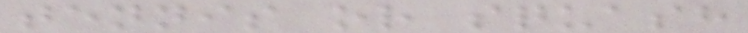tennis or squash
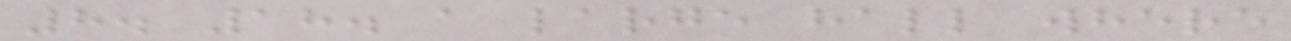8. 18. a large hall where
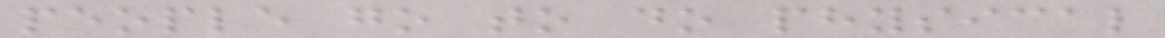people go to do physical
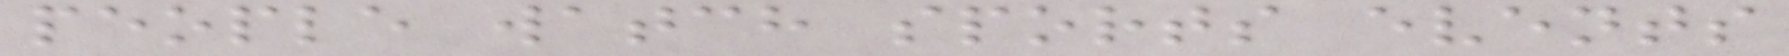people watch sports events
